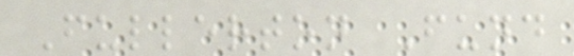Fullerton Fund
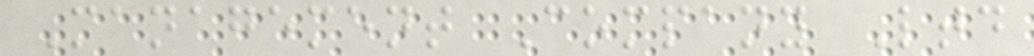Management Company Ltd
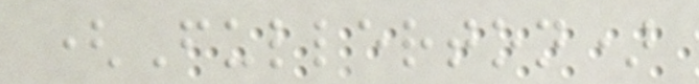(Fullerton)
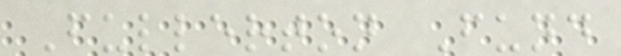Fullerton Fund
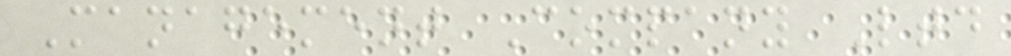Management Company Ltd
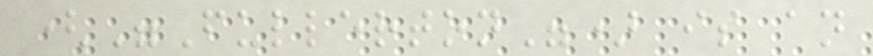("Fullerton") is an
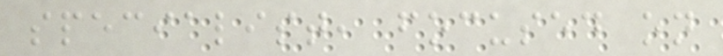specialist, focused on
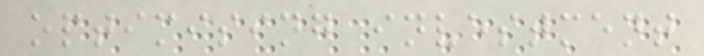optimising investment
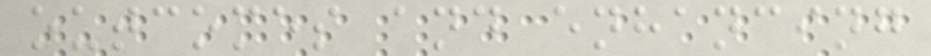outcomes and enhancing
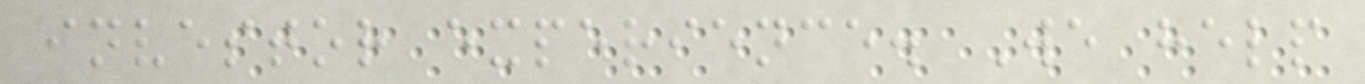investor experience. We help
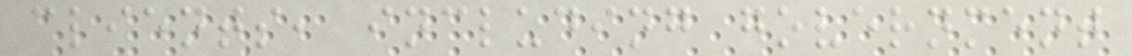clients, including government
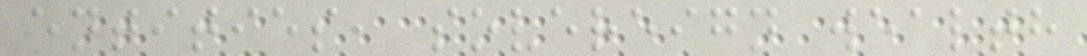entities, sovereign wealth
